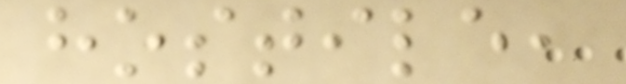hostile,
